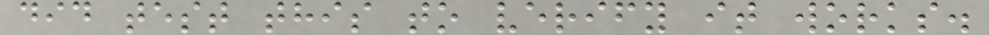did test this to verify it works.
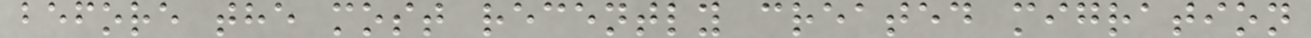before the most recently created migration
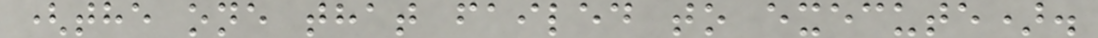(the one that failed to execute).
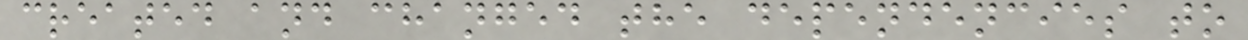created and changed the dependencies to
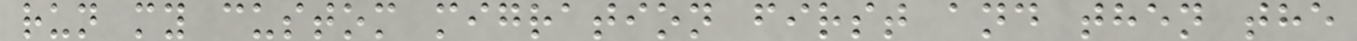run my custom migration first and then the
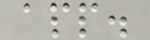app.
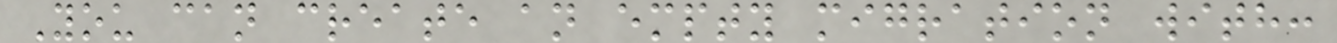You can create an empty migration with:
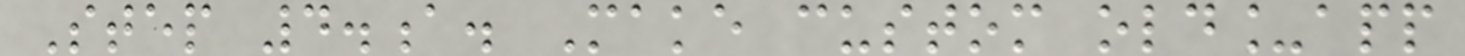Step 4.a. Make custom old_app
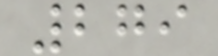279
